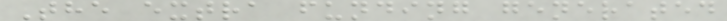The extra funding generated
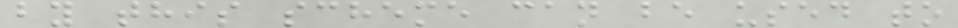by this scheme can be used to
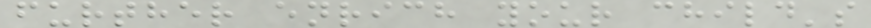further enrich your child's
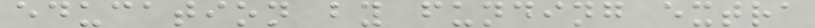education by funding extra
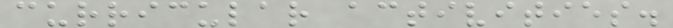curricular activities.
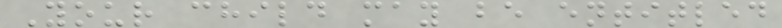Your child may be entitled
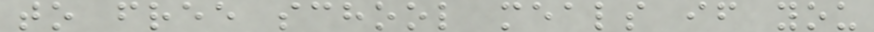to free school meals if you
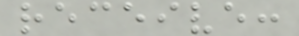receive:
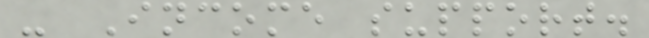- Income support.
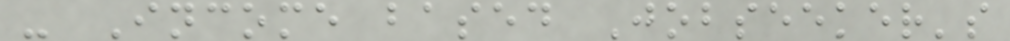- Income based Jobseeker's
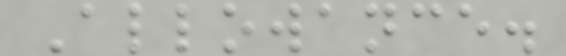Allowance.
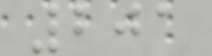201
